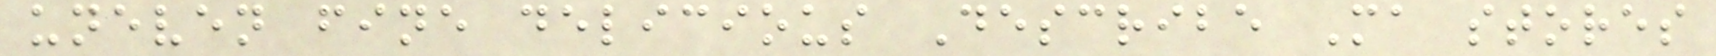uneven fine delicious Describe Ma stores
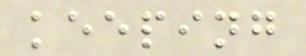keeping
